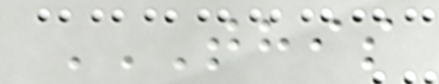THIS
